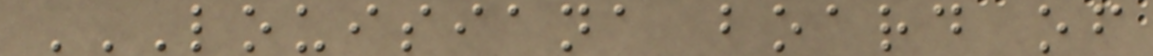LOUISIANA BOARD OF
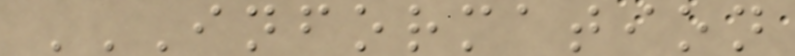INFORMATION
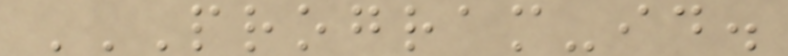PROGRAM-ID.
